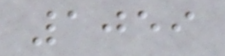1059
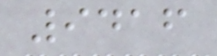9416
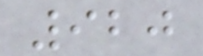920
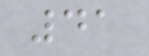41
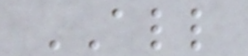ALL
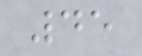45
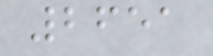2651
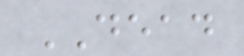DEAD
